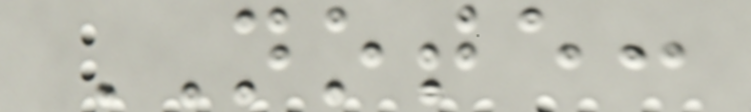NOTE:
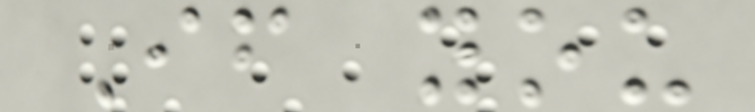If you
